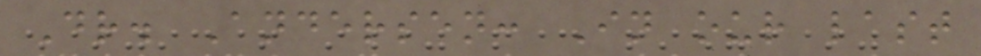Dr. Andersen: In our last
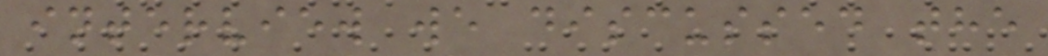interview we discussed the
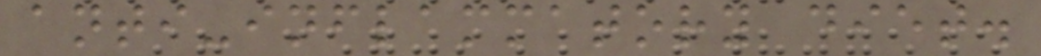anti-inflammatory diet.
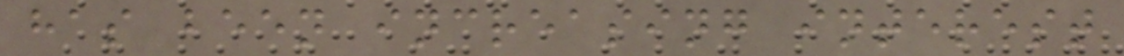has been increasing interest
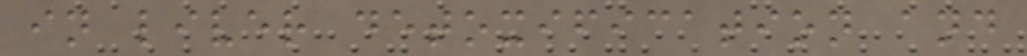in liver detoxification and
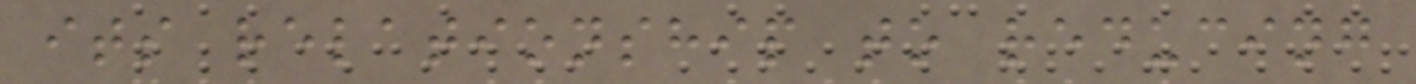its relationship to reducing
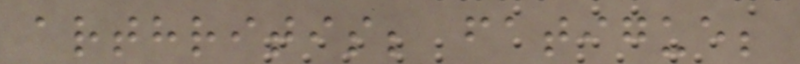arthritis; fatigue;
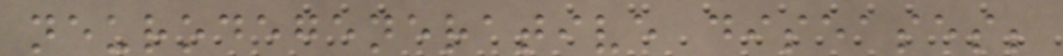neurodegenerative diseases;
